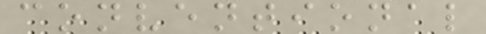conventional
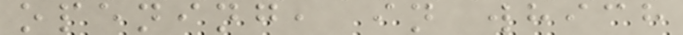opening, in which
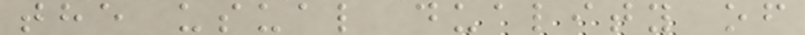the usual duality of
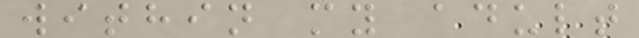within my adult
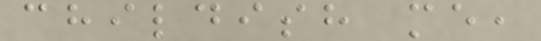childish me,
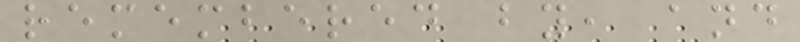remembered by, and
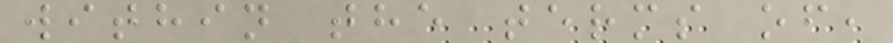within the terms of,
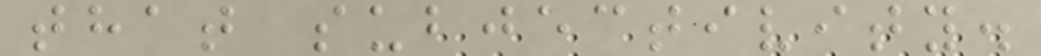that subjectivity.
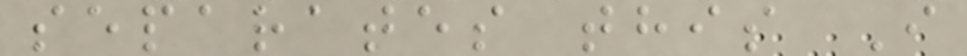separates this I
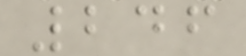246
